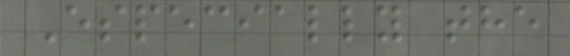Especially the
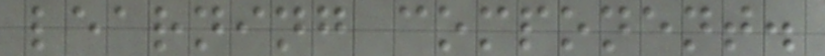learning component.
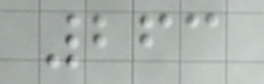263
